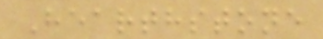Hearthstone
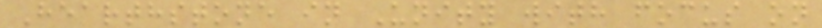Hearthstone in Unity with focus on
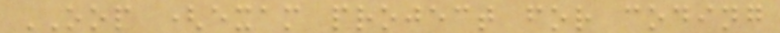OOP (exam project for coding
